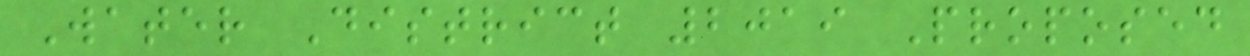Water District 2019 Proposed
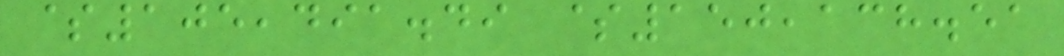$105,491.49 $150,138.51
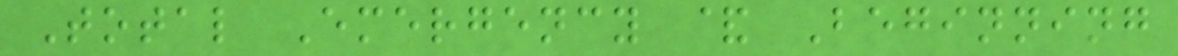Total Emergency & Beginning
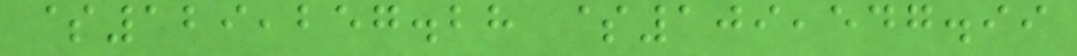$129,257.28 $109,547.99
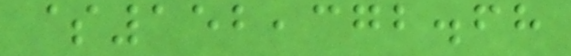$152,372.68
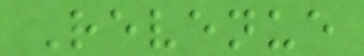Revenue
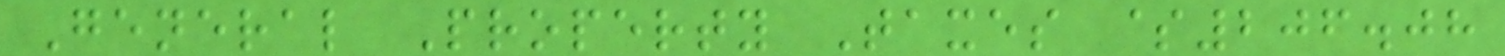General Property Taxes $206.08
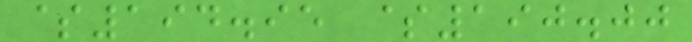$194.95 $190.00
